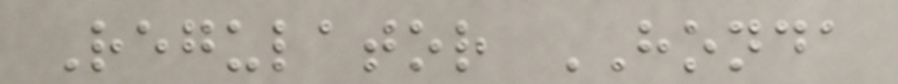Regulator HONDA
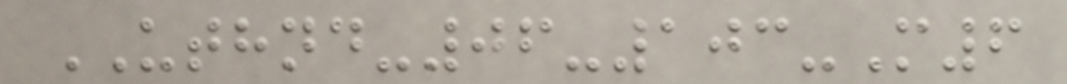UTHND-06-103-M6
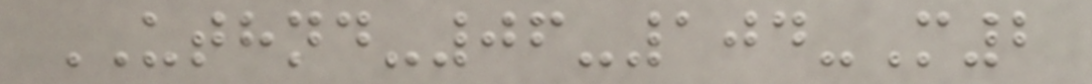UTHND-06-104-M2
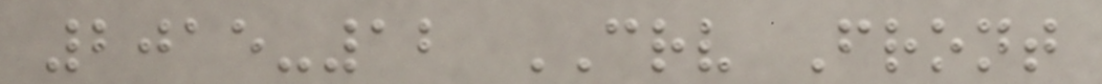2015-12 CRV Front
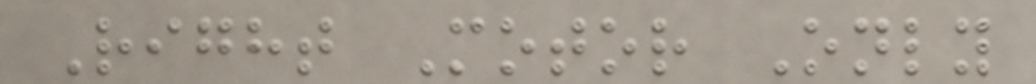Right Motor Only
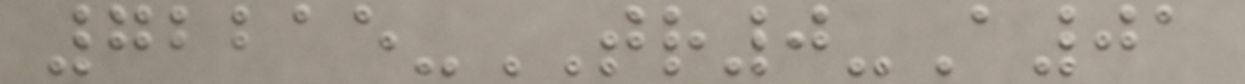72215-TR0-A01
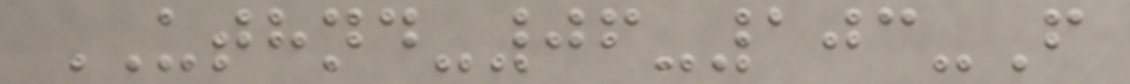UTHND-06-103-F
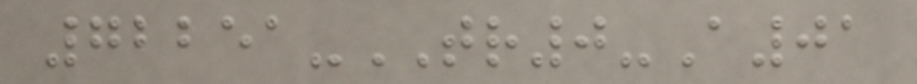72251-TR0-A01
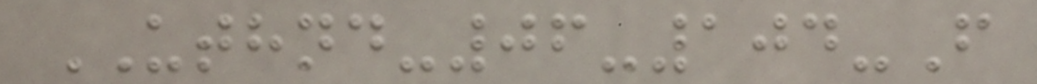UTHND-06-104-F
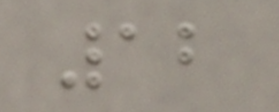12
